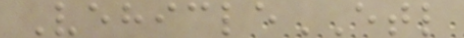VehicleETL
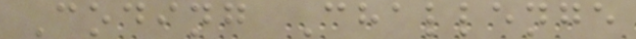Coding Challenge
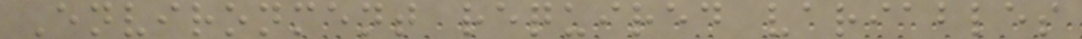Environment required variables
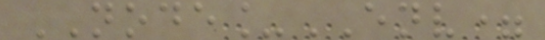NODE_ENV=
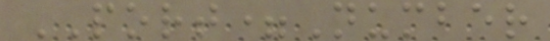PORT=Number
